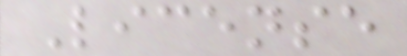License
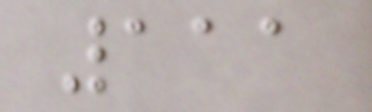111
